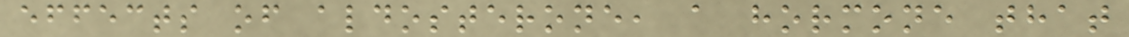effects of aldosterone, a hormone that
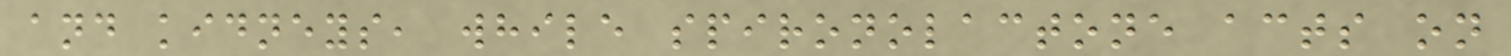and kidneys, while spironolactone acts on
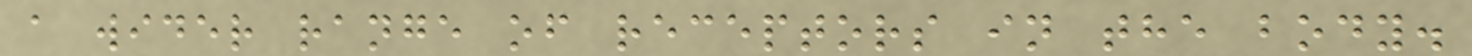a wider range of receptors in the body.
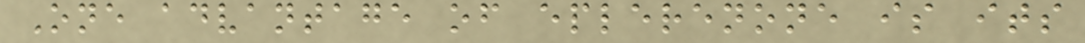One advantage of eplerenone is its
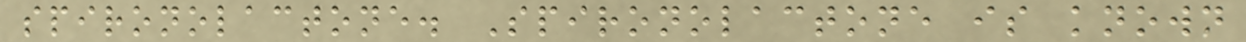spironolactone. Spironolactone is known
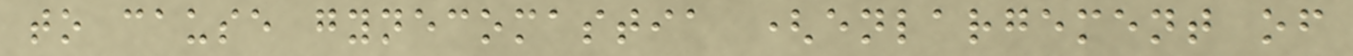to cause gynecomastia (enlargement of
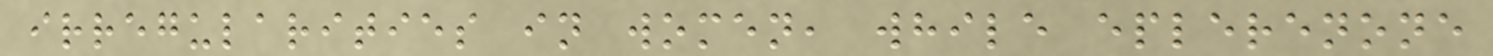irregularities in women, while eplerenone
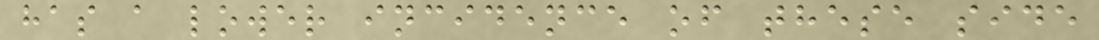has a lower incidence of these side
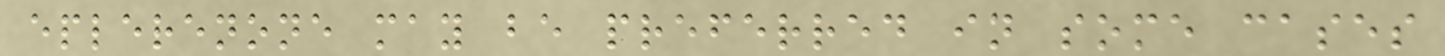eplerenone may be preferred in some cases
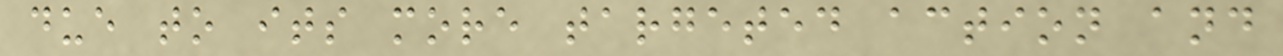due to its more targeted action and
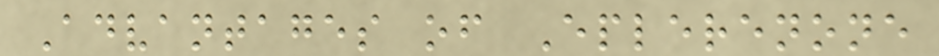Advantages of Eplerenone
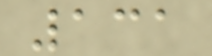131
